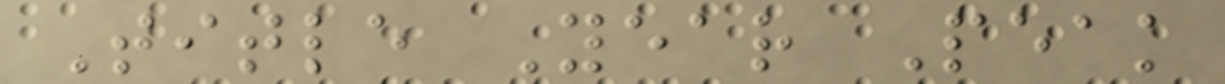Title Year Peak
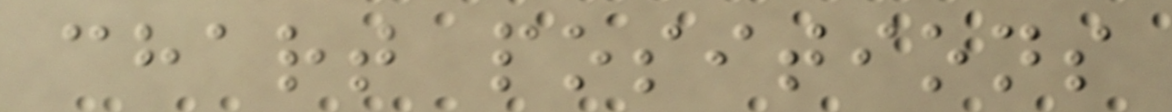chart positions
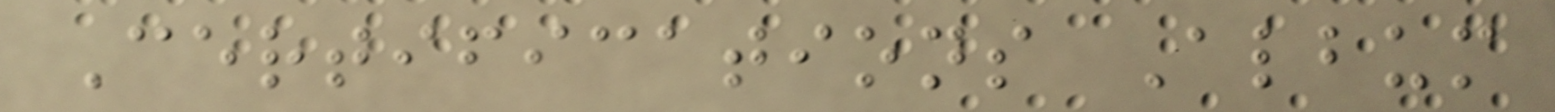Certifications Album
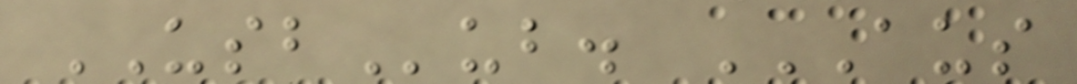USBub. AUS
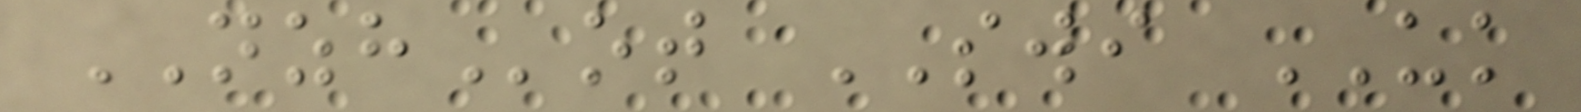NZHot SWI UK
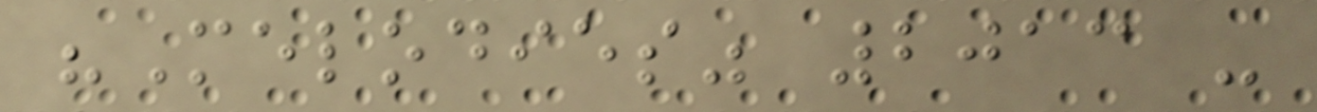"Melodies" 2013 -
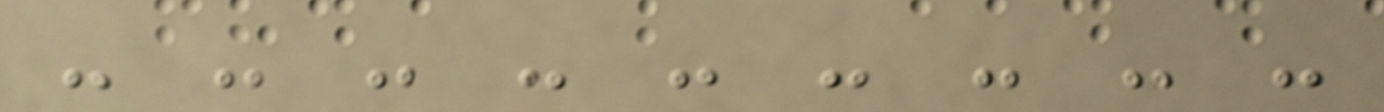- - - - - - - - -
